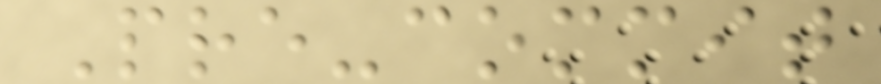Pre-commit
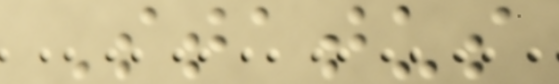Status
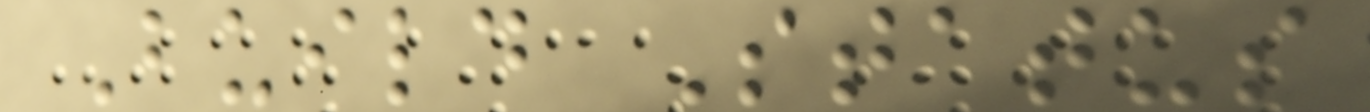Build Status
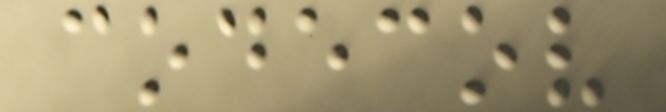codecov
